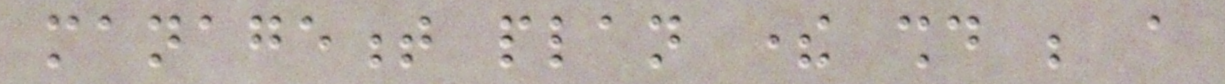management plan there should be a
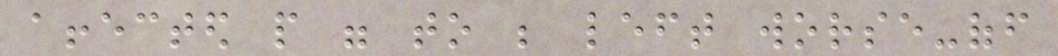affected people were to be left worse-off
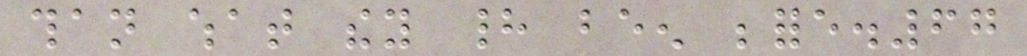than what they had been before.67
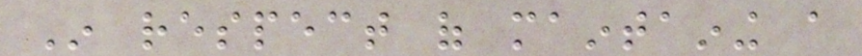In respect of maintaining a
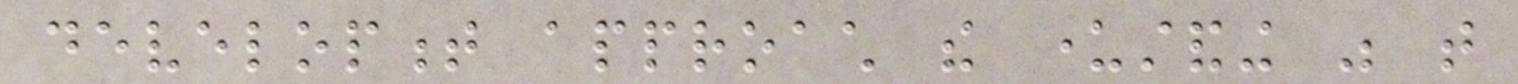development approach the understanding was that
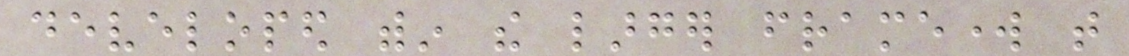developed within the larger framework that
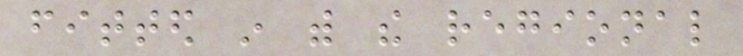fitted in with the regional
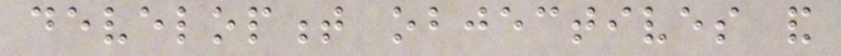development objectives and
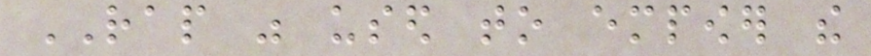RAP was used to empower the
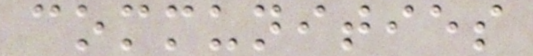communities
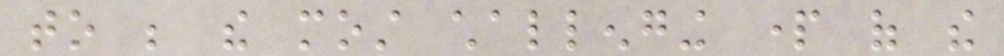to be the most challenging part of the
